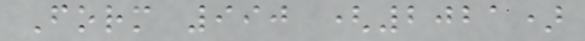Form 990 (2021)
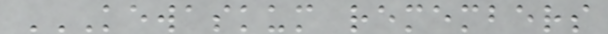KEWASKUM REMEMBERS
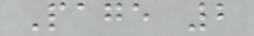Page 2
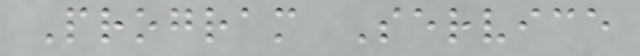Program Service
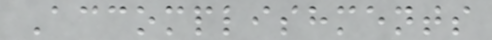Accomplishments
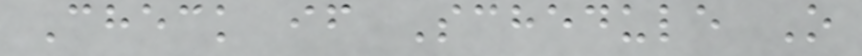Check if Schedule O
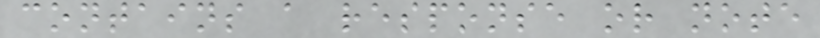contains a response or note
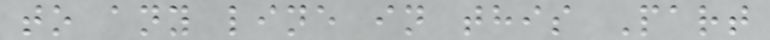to any line in this Part
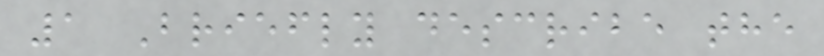1 Briefly describe the
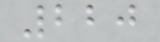220
